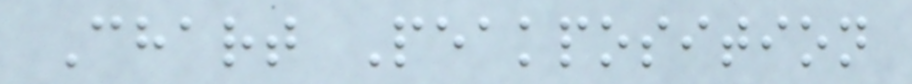Chart Peakposition
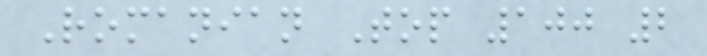Romanian Top 100 2
